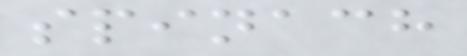spinach
